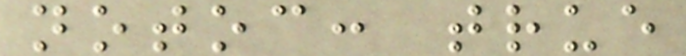notoc: true
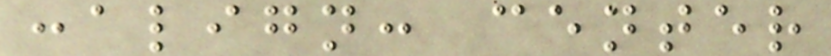:align: center
